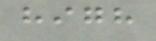high
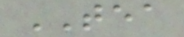TEA
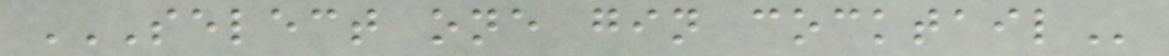SELECT ONE GIN COCKTAIL
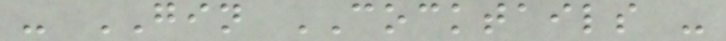- GIN COCKTAILS -
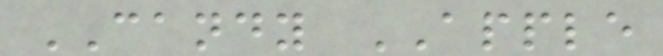CANDY APPLE
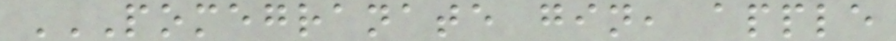POMEGRANATE GIN, APPLE
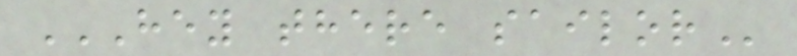HEY THERE SAILOR
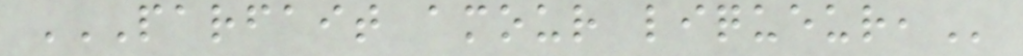PARFAIT AMOUR LIQUEUR,
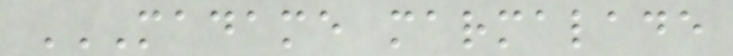MADAME MARMALADE
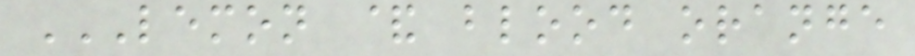LEMON & BLOOD ORANGE
